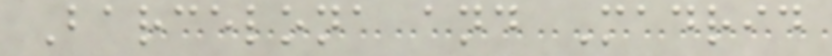Barcelona and Madrid
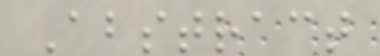Abstract
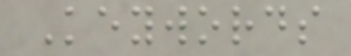Keywords
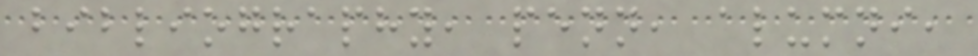bibliography, penn, alumni,
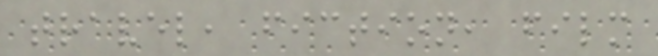travel, fiction, film
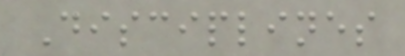Disciplines
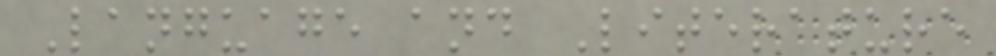Language and Literature
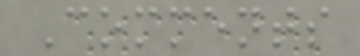Comments
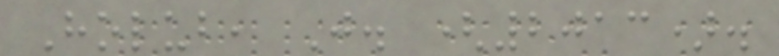Holub, J. (2013).
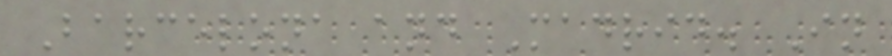Barcelona and Madrid. In
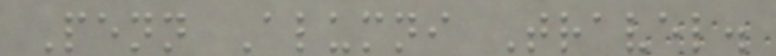Penn Alumni Travel.
